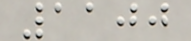1100
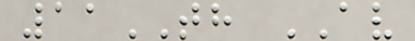11TH AV
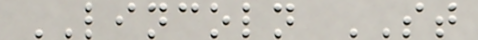LINCOLN ST
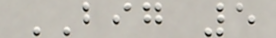BIG 5
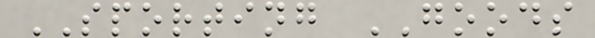SPORTING GOODS
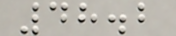48.2
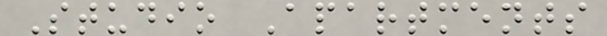Studio Apartments
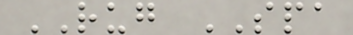RUG SPA
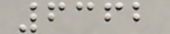6362
